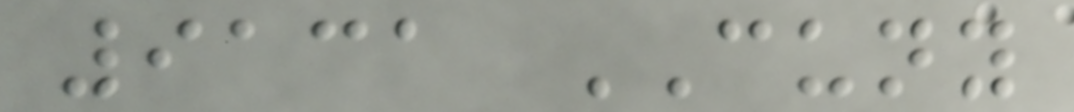9131 CUNY
